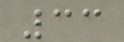33
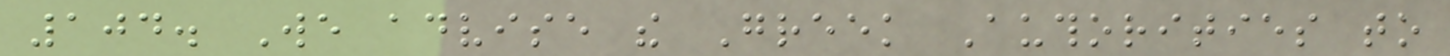104. We advise the Greek Authorities to
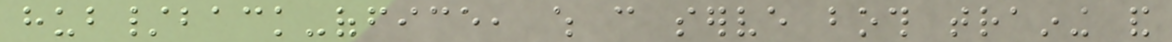hub/back-office, which can serve both training and
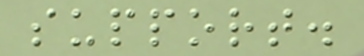support.
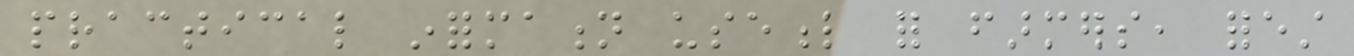practical information useful for farmers, forest
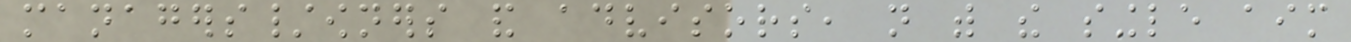managers/owners and advisors, not with the single aim
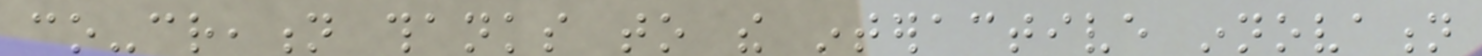co-creation thanks to the interactive innovation
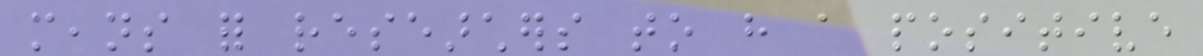means for researchers to have a positive
